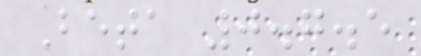Beta 0.7.5
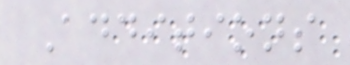Additions
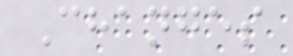Changes
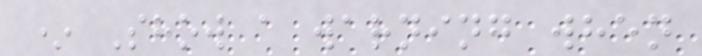* Show a warning when
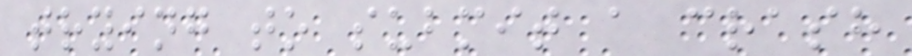trying to submit a crash
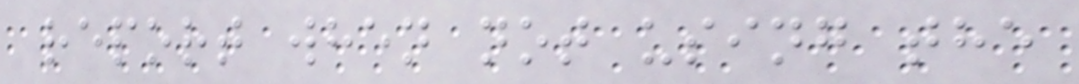report when not using the
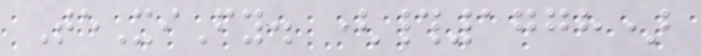TeXiFy. (#1778)
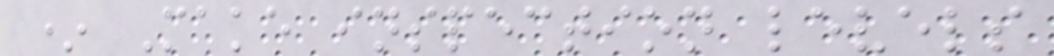* Make inspection levels
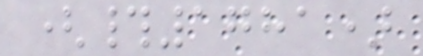(#1781)
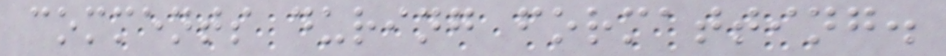comments during formatting.
